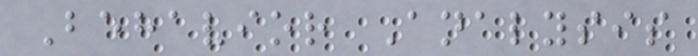Behavior Analysis
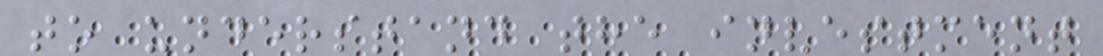to understand the investment
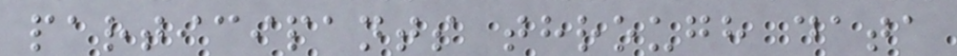participants through data
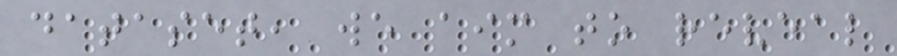dataset, we aim to reveal
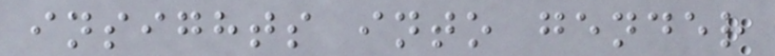insights into gender
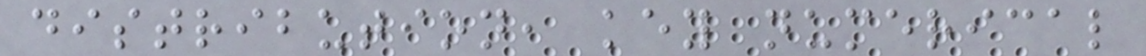distribution, key numerical
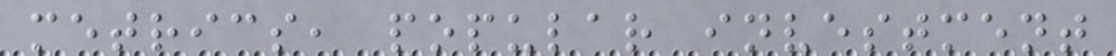metrics, popular investment
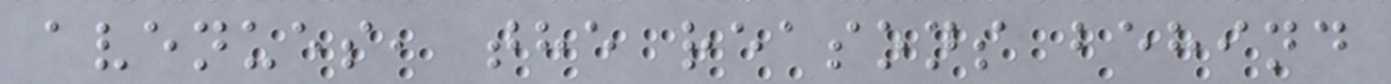avenues, the reasons behind
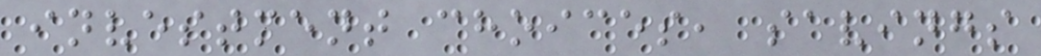investment choices, savings
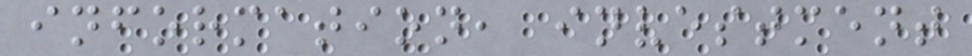information, investment
